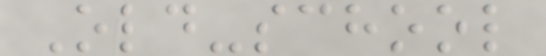Old-school
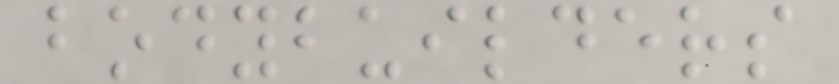bodybuilders
